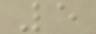5
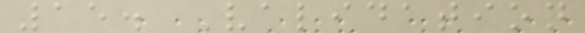15. Validation
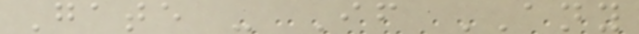Gate - If ANY
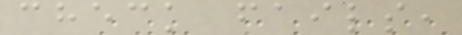check fails,
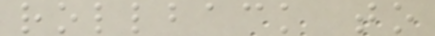rollback to
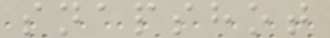snapshot
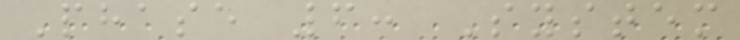Phase 6: System
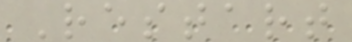Restart
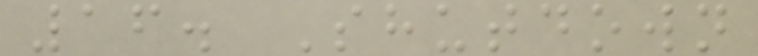16. Shutdown
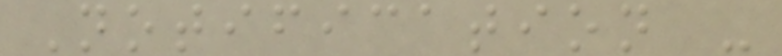Notification -
